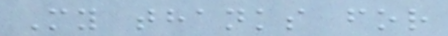My thanks for
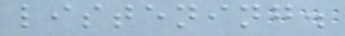listening.
